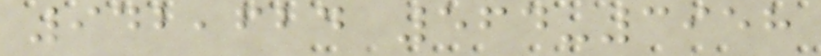942,624 564-3958
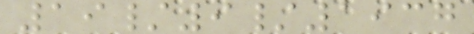19/9/1937
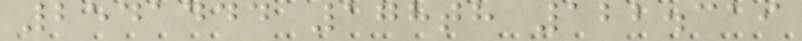2541444 178th 122.319
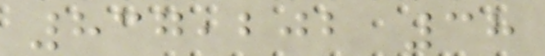837,202 38
